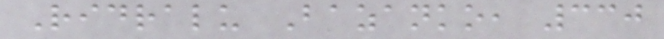Ridralu Bazanko, 330
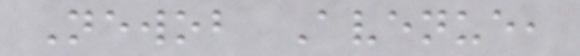Newob Avenue,
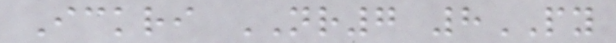Ickri NR7 8PY
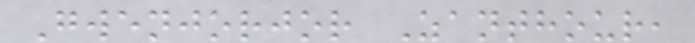Gwenjorjor Zanthour,
